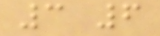3 6
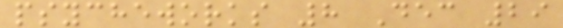psycheworks 8 Dec 29
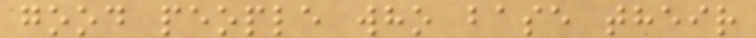good people who base their
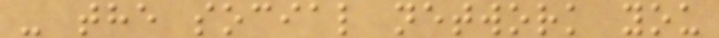- the social network you
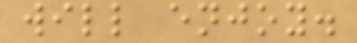will enjoy.
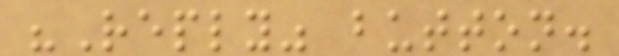"Reply" button.
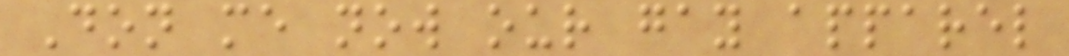Don me now our gay apparel
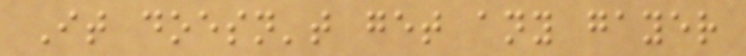It doesn't get any gayer
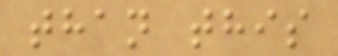than this
